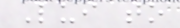Lui to
